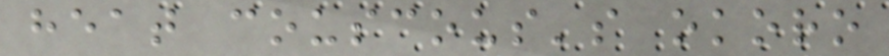heat couscous's okoro
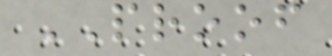PROOF
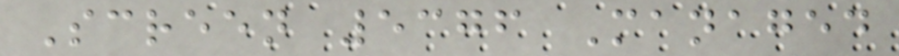Screen 5376 Managed
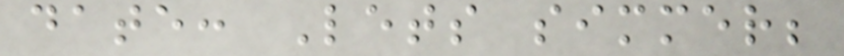date: Lets simmer;
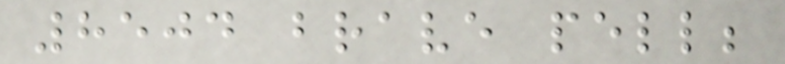8504 brave pell;
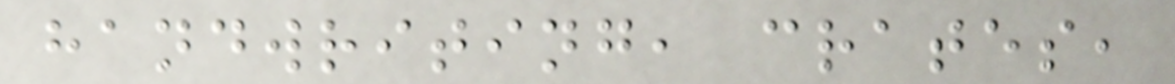handwriting, crates,
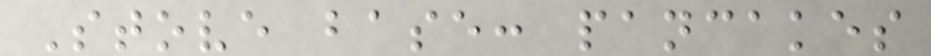Stove base: pancakes
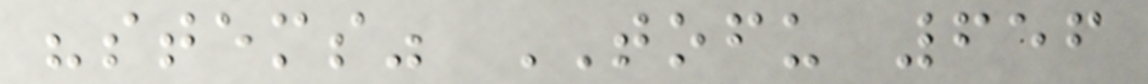"stems" TOFU 656
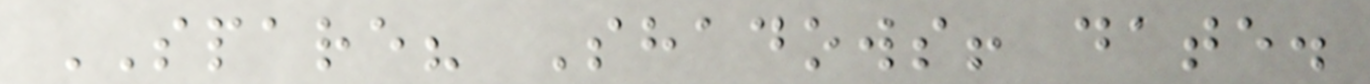SPARE? Shadows! date.
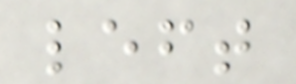left
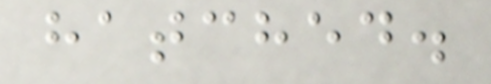hatched.
